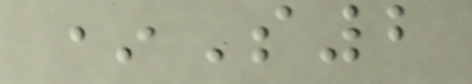*S2
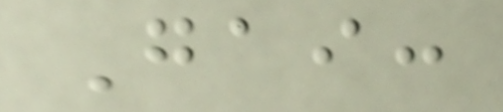Gai:
